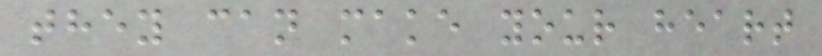they can make your heart
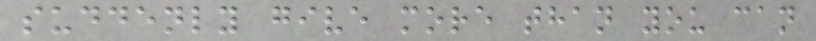suddenly give more than you can
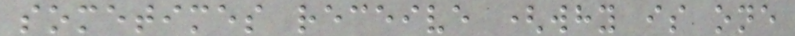sometimes receive (why is one
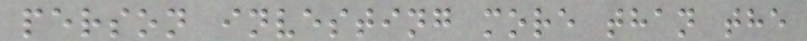person investing more than the
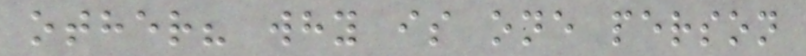other? why is one person
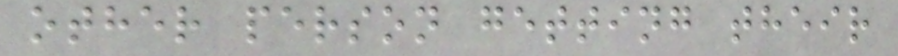other person getting their
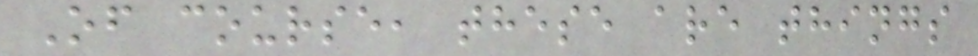Of course, these are things
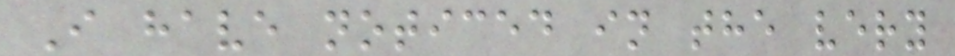I have noticed in the very
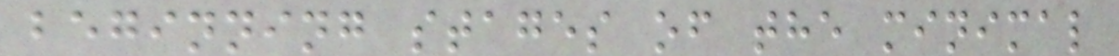beginning stages of the minimal
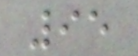95
